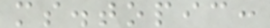ms.topic:
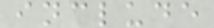include
